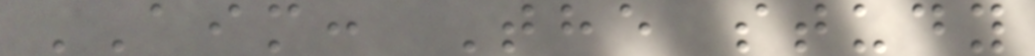AIM: The study
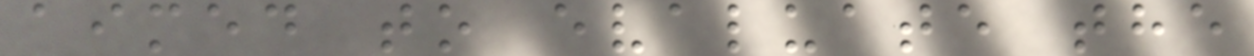aimed to evaluate the
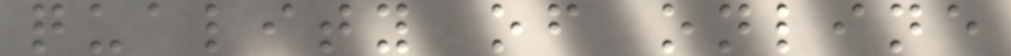quality of online
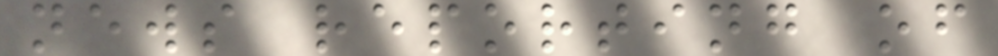news reporting of
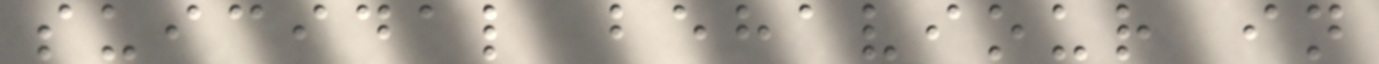suicidal behaviour in
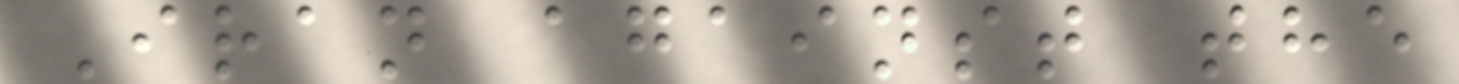Iran against the
